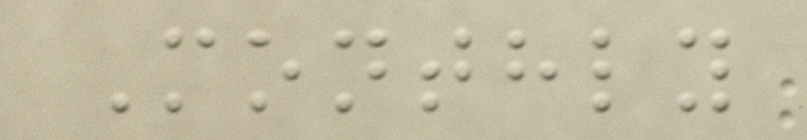Monthly
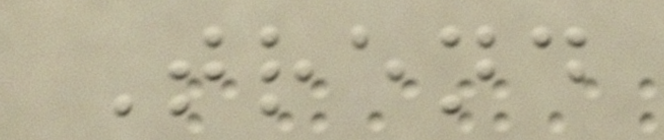Trend
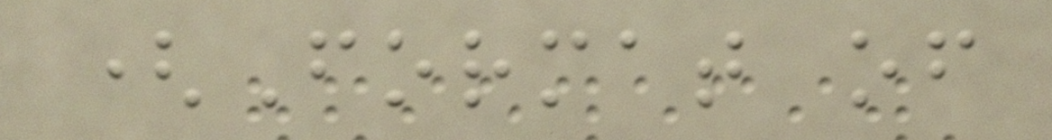(Format of
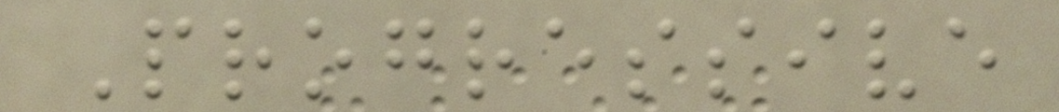Progressive
